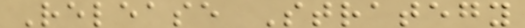Release Strategy
